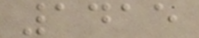1415
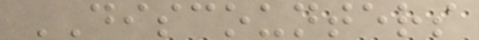DISCOUNTERS
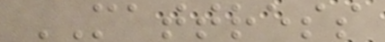MATTRESS
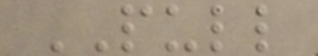PULL
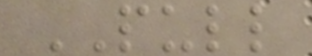PULL
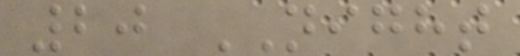20 NIGHT
